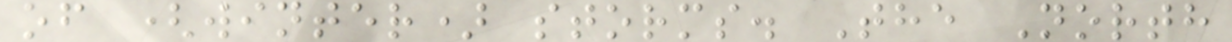of (winter) storms. The North
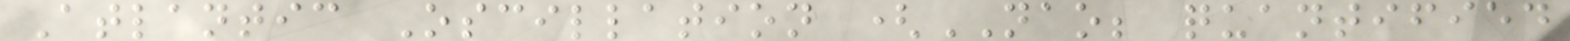Atlantic Oscillation (NAO; quantified
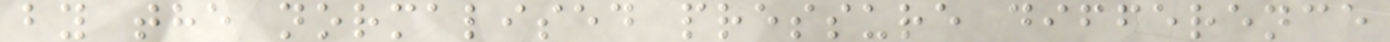by the normalised pressure difference
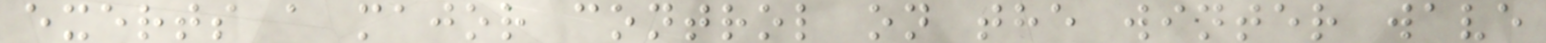exerts a major control on the winter wave
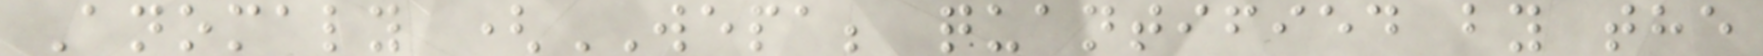Anomaly (WEPA; quantified by the
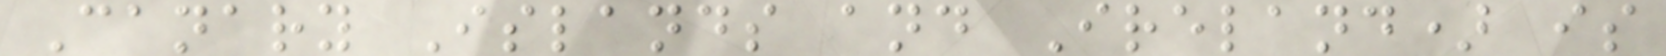Canary Islands and Ireland) is
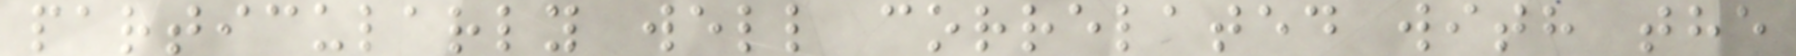particularly well correlated with the
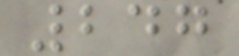247
